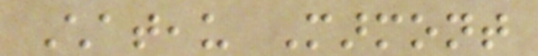Chateau Marmont
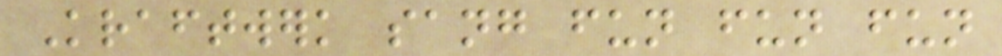Kraftwerk sang fun fun fun
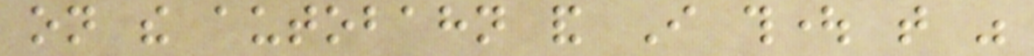on the autobahn and I thought that was
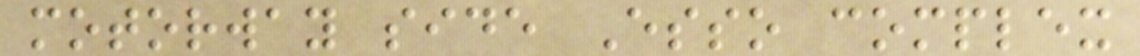motorway side Esso complex
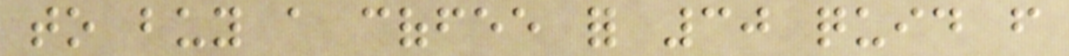to buy a coffee for 30 quid from
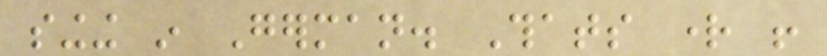singing in German. Thats right !
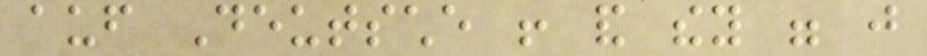auf Deutsche ! and they were just
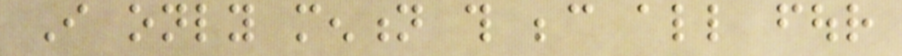I only mention this because all four
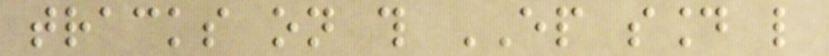tracks on this EP sound like
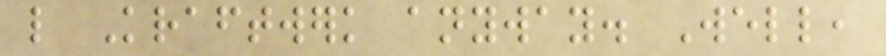like Kraftwerk anyway. Well,
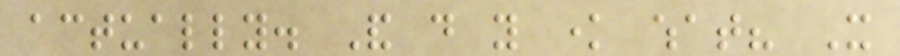actually. And do you know what? It
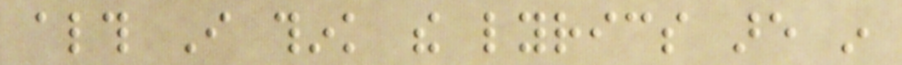although I think the lyrics are in
